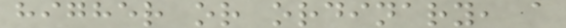higher or ordinary, a
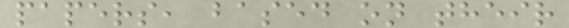papers, based on their
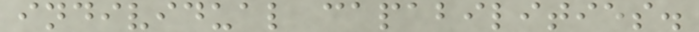individual capabilities.
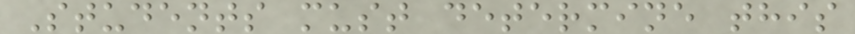Students must determine this
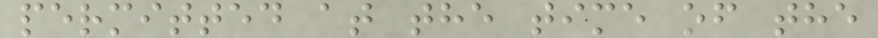permitted at the time of the
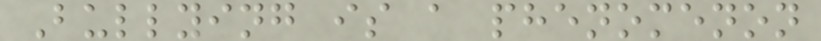Bullying is a phenomenon
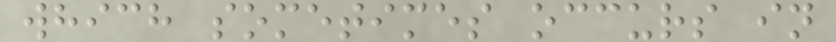which sometimes occurs in
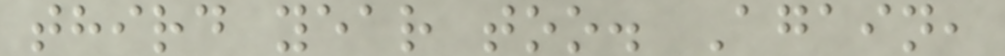third year too. Again,
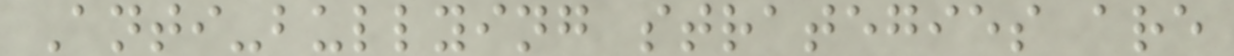Anti-bullying strategies are
